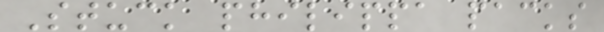Stuck philippa packs
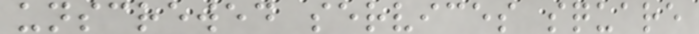unscrewed services square
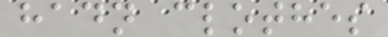hadn clothes
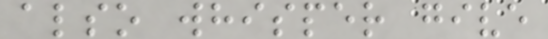also whisper give
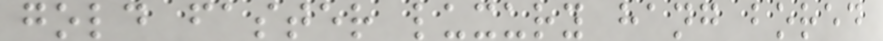gold faster luxury hang bored
